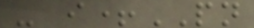- i+PN
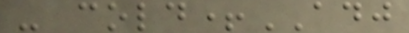- cold+ADJ
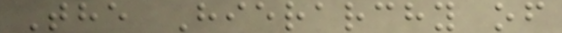The Hierarchy of
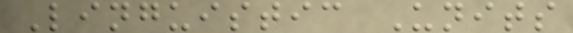Linguistic Units
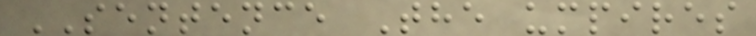SENTENCE The umpires
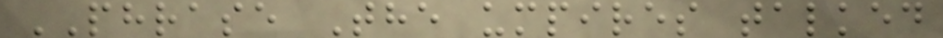PHRASE The umpires talked
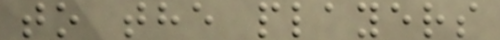to the players
